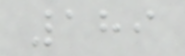189
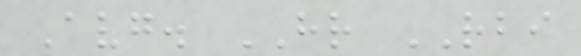Avg. HR RBI
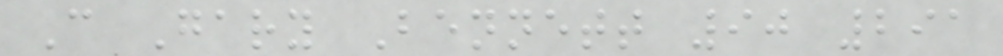C Gary Bennett 90 291
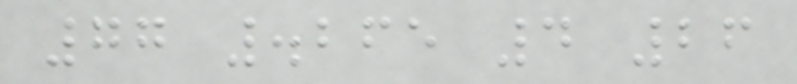77 .265 4 26
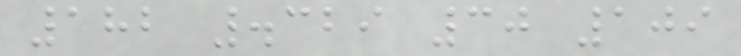182 .329 30 109
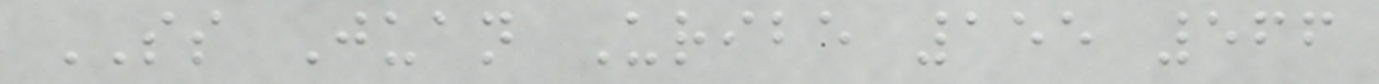SS Juan Uribe 155 566
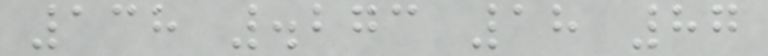138 .273 18 87
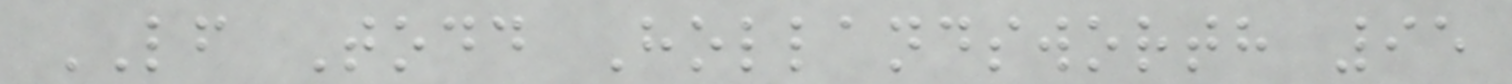LF Todd Hollandsworth 95
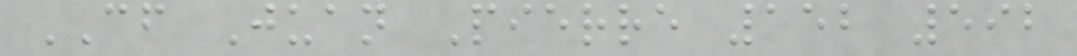CF Juan Pierre 152 592
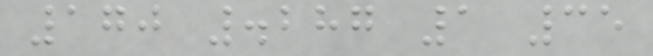170 .287 1 35
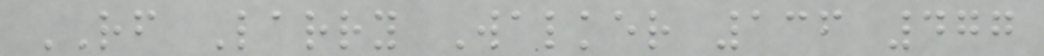RF Larry Walker 136 477
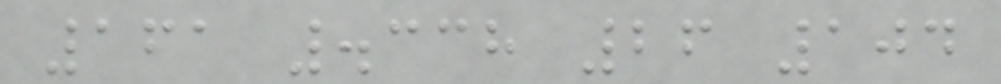161 .338 26 104
